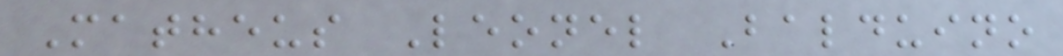Matheus Leonel Balduino
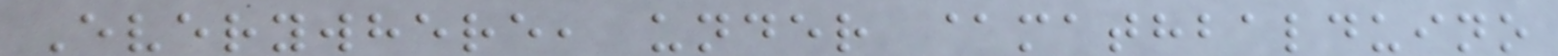Everywhere, under @mathbalduino
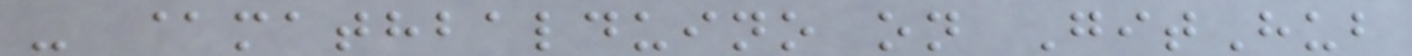- @mathbalduino on GitHub
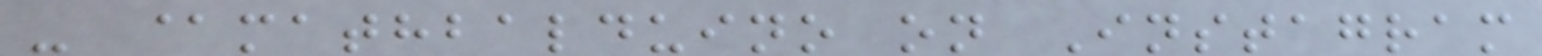- @mathbalduino on Instagram
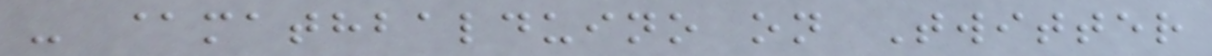- @mathbalduino on Twitter
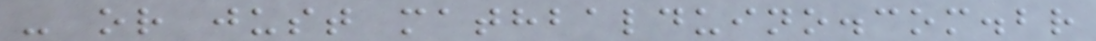- or just mathbalduino.com.br
